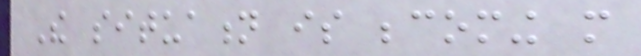The situation is becoming more
